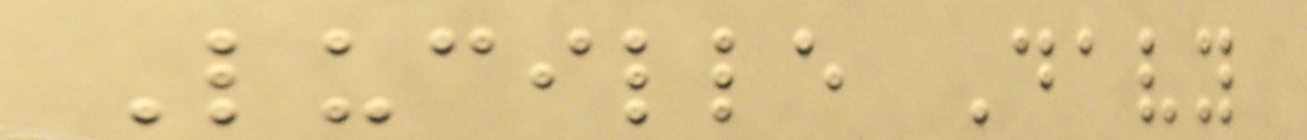Lucille Davy
